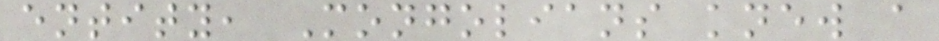entity, Mongolians knew a
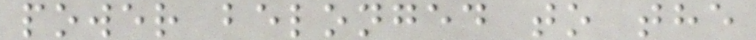power belonged to the
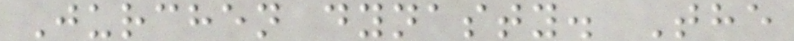Jurchen dynasty. The
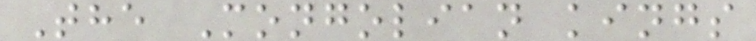The Mongolian kings
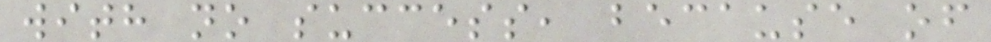with no success, because of
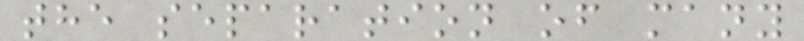the separation of many
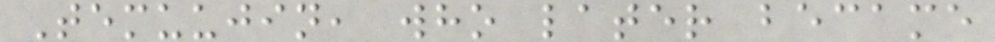Temuujin, who later became
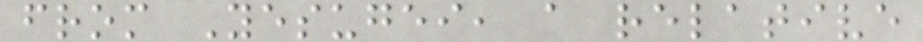from Yesugei, a relative
